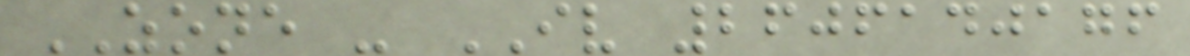ZONE - IV 2606140176
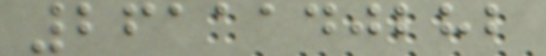2611140282
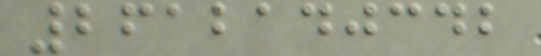2612140342
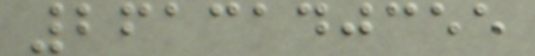2613140355
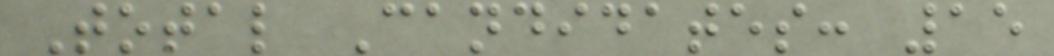Total Candidates: 15
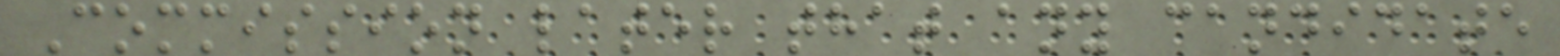Commission later that any candidate
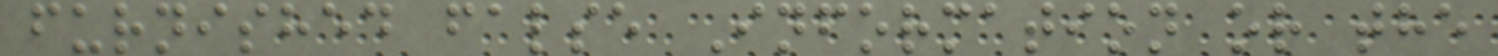furnished false Information or the
